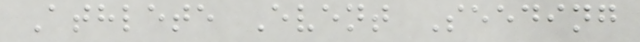Athlete Event Seeding
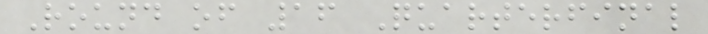Round of 16 Quarterfinal
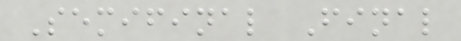Semifinal Final
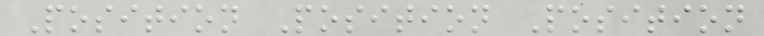Position Position Position
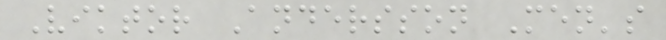Viktor Andersson Men's
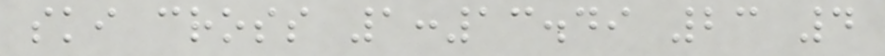ski cross 1:13.49 23 4
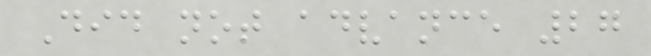Did not advance 27
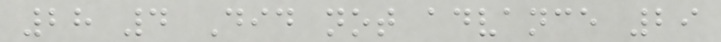28 4 Did not advance 29
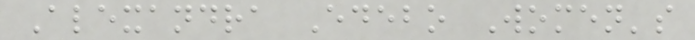Alexandra Edebo Women's
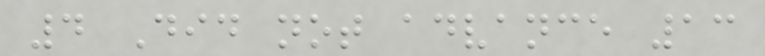4 Did not advance 13
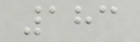183
